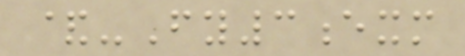&-Fy3exm
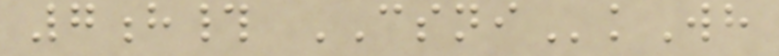7h# CSNIkWh
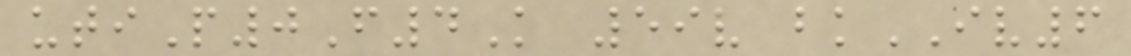utiP0F4K 59v bkIV6
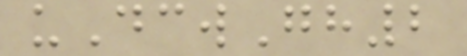uDcwGh2
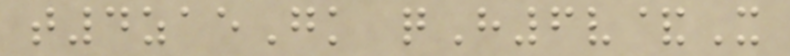t4zaeGk qH6v&X
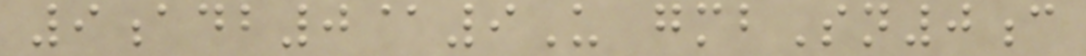9adb0@9U gmbSn0c
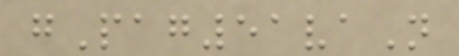gPag51vaN
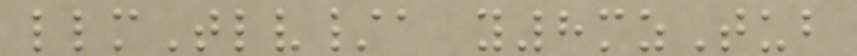llmTlv/a y8mzTub
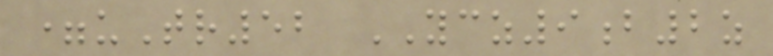=uTr52 YCZ9b2z
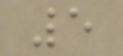5
